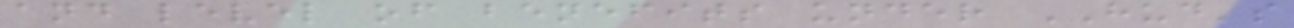and level of benefits under HUD's
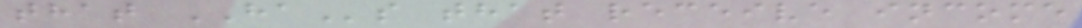that HAs that receive income
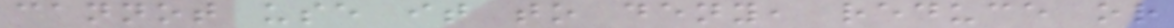cannot use it to deny, reduce or
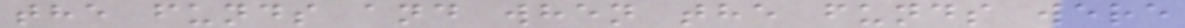the funds and when the funds were
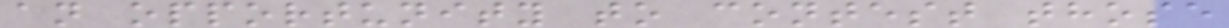an opportunity to contest those
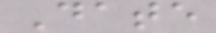Date
